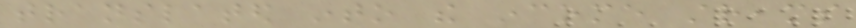translated into the income streams
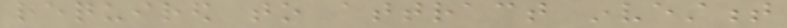required to attract investment
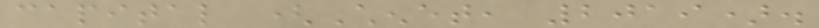capital (Chenet, 2019).
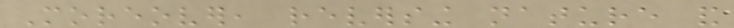Moreover, reversing nature and
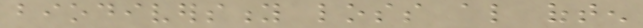biodiversity loss also often
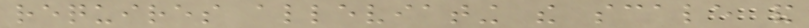requires alleviating the scale and
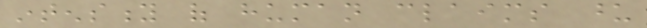intensity of human claims upon
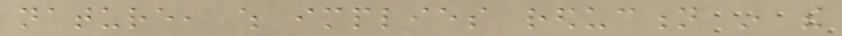nature, which implies reduction in the
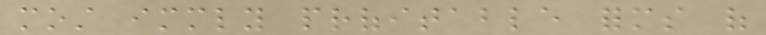most immediately profitable forms of
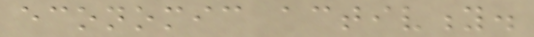economic activity.
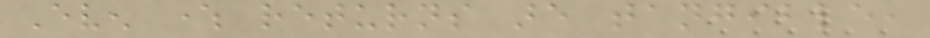Even where returns are tangible,
